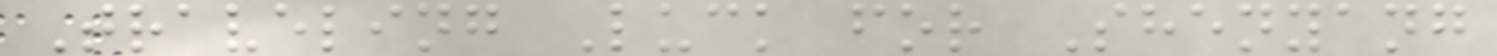Traveling Luck for Shenyang
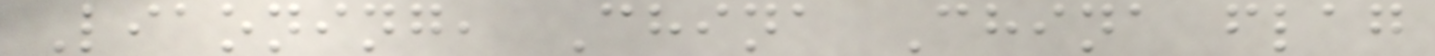Liaoning, China China flag
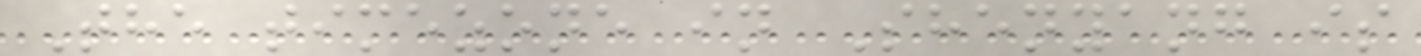The timezone in Shenyang is
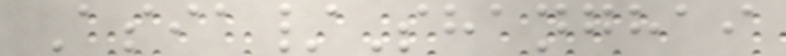Asia/Shanghai
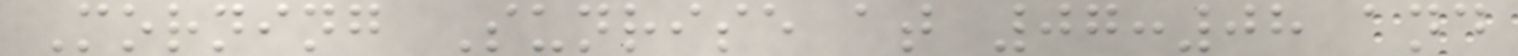Morning Sunrise at 07:08 and
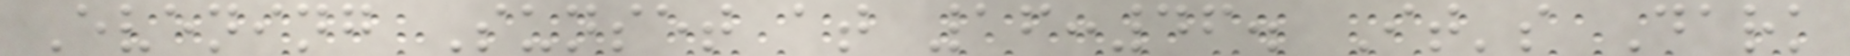Evening Sunset at 16:46. It's Dark
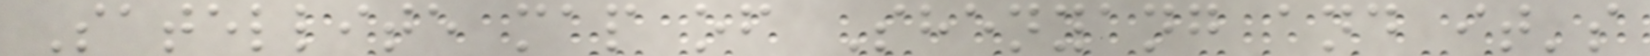Satellite map of Shenyang and it's
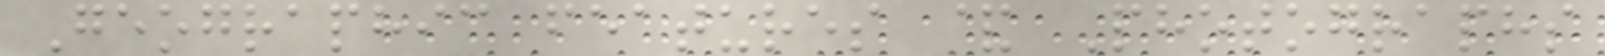Geographic features & Photographs
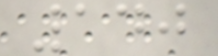140
